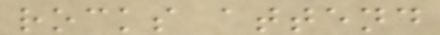rocks attend
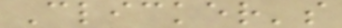Clicker's
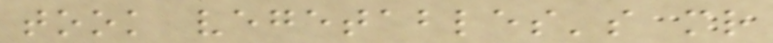took vegetables's mr
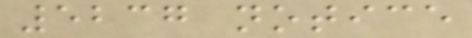5237 notice
